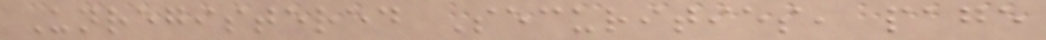Unregistered Securities, page
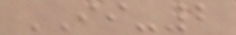II-2
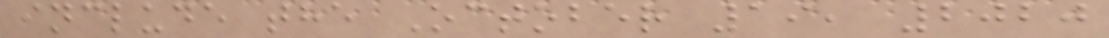include the October 19, 2020
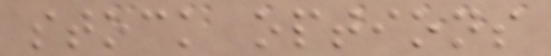stock options
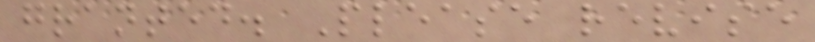granted. Please revise
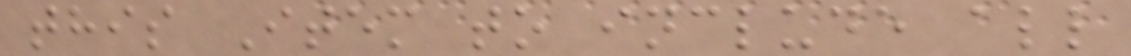this Item to include all
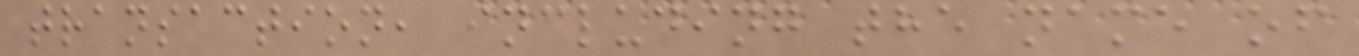transaction, including the name of
